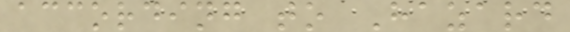according to Hazard
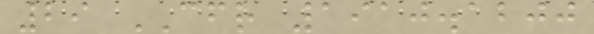29 CFR 1910.1200
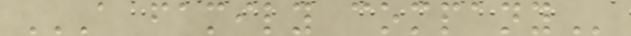A FAMILY COMPANY
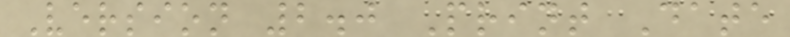Version 2.0 Print Date
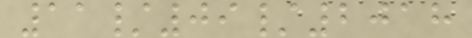11/09/2018
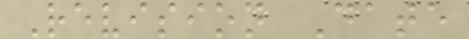Revision Date
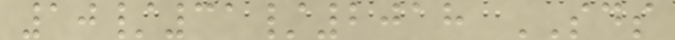10/31/2018 SDS
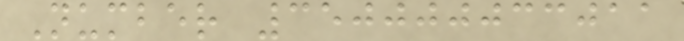Number 350000033011
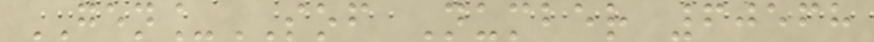GEN_SOF Number 60568
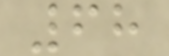68
